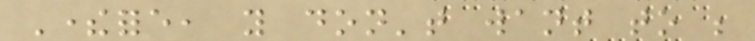Therefore, you don't want to be
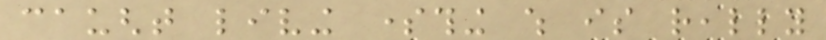caught living something which is really
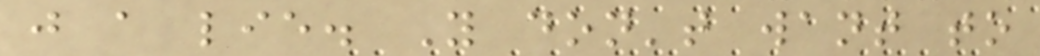just a lie. You don't want to
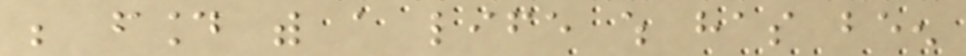be found with a life which has been
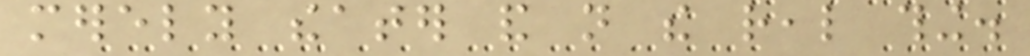merely theater and not the real thing.
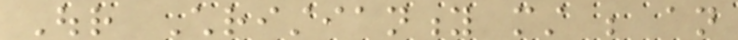Our Christianity must be an
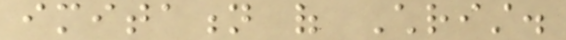imitation of Christ.
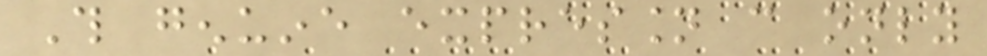This genuine expression can only
